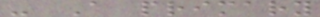- A primary
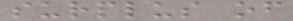surplus of
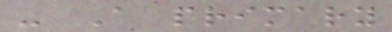- A primary
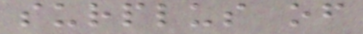surplus of
